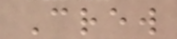Crew
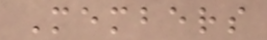Members
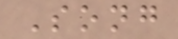Song
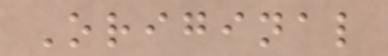Original
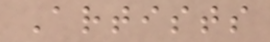Artists
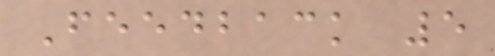Feedback 5
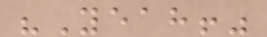"Yeah!"
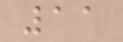11
